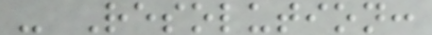- Resolution:
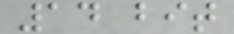14 bit
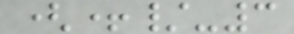(+/-3
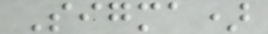Sigma)
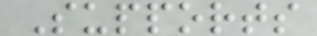Supports
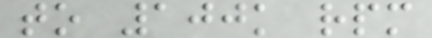to 100k rpm
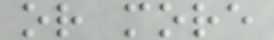or more
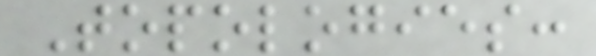Topologies:
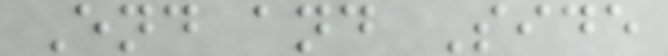End and Side
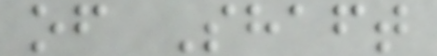of Shaft
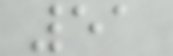51
